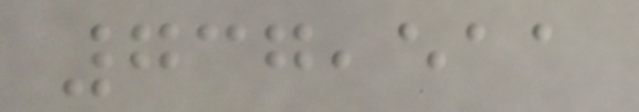737,511
